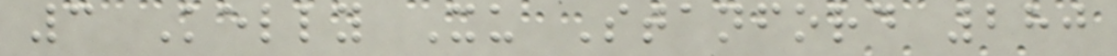3 Kelly Xu Stanford 280
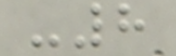-8
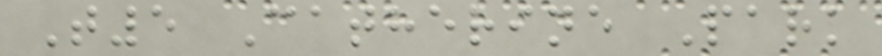T5 Catherine Park
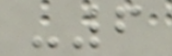-6
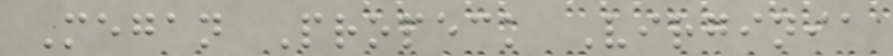Megan Propeck Virginia
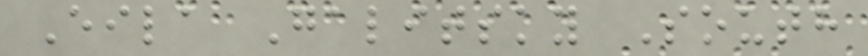Eila Galitsky South
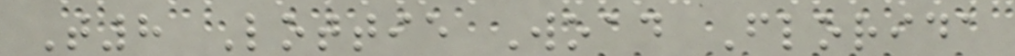T8 Lottie Woad Florida
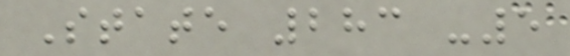State 283 -5
